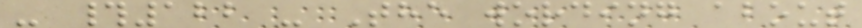- #122 - The wording about
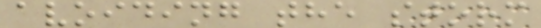avoiding the storm
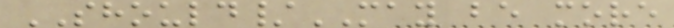SHOULD/MAY be more
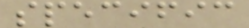specific
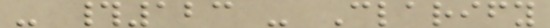- #123 - Clarify
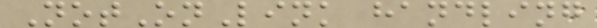NotOnLink handling
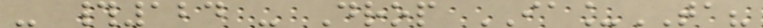- #124 - Drop IA_TA?
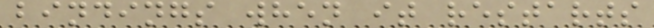bindings when it restarts
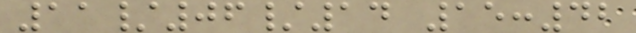11/06/14 15:42
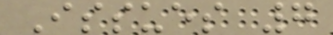Issues 7
